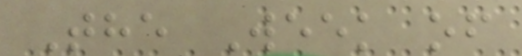The Week of
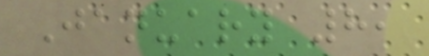January 8,
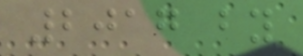2017 by
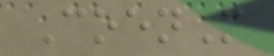CoenM
